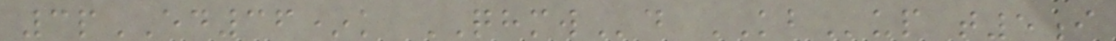3pED36*k QHMWd KBup t5i
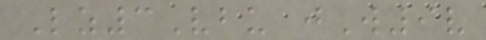Lz3Vbu jW9v
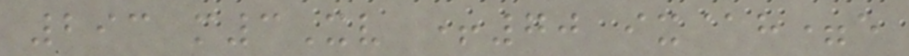293 m3Xv +70 ix@h=e
